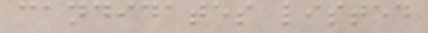candidates listed
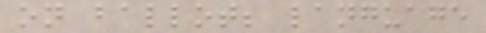on ballot; language
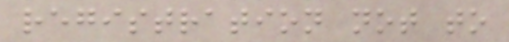registration not to
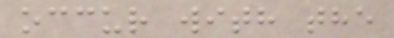occur with the
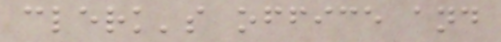clerk's office and
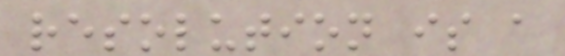resolution is a
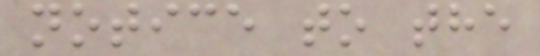notice to the
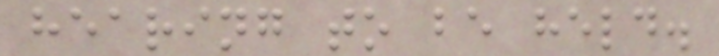hearing to be held.
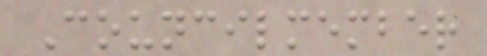Councilmember
